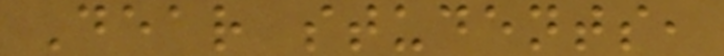Dear students,
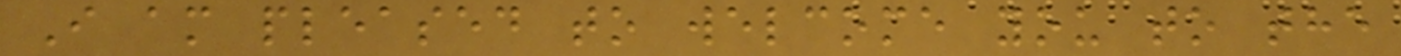I am pleased to welcome you to the
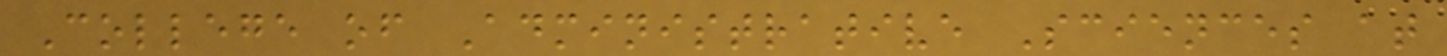College of Administrative Sciences at
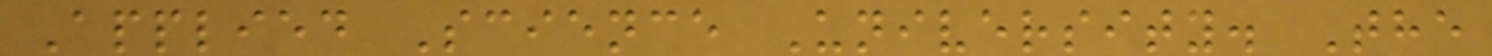Applied Science University. The
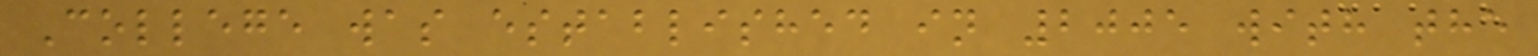College was established in 2005 with the
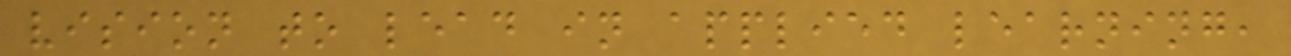vision to lead in applied learning,
